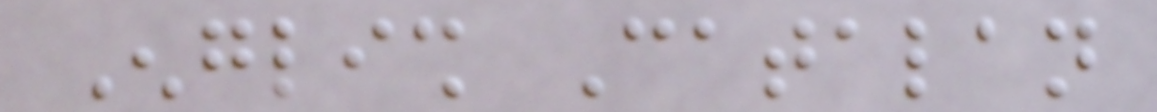English Catalan
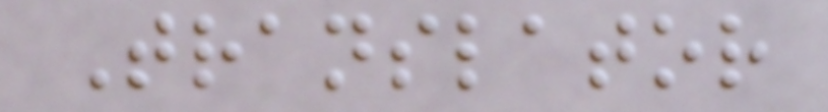Translator
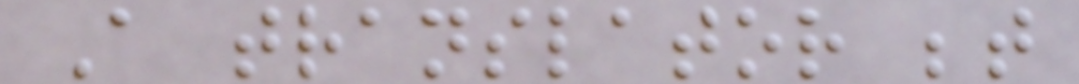A translator between
